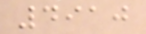4910
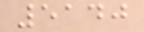5140
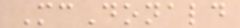McDonald
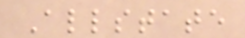Allstate
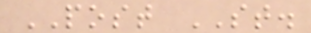POST ST.
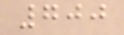700
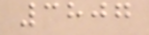3807
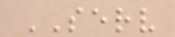SERV
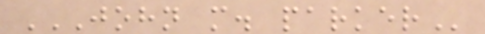JOHN M. PARKER
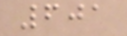601
